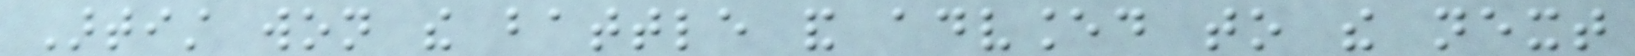Artist won the battle and advanced to the next
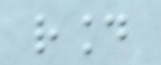round
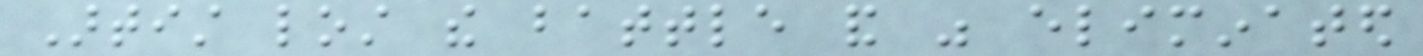Artist lost the battle and was eliminated
